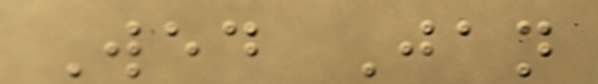Wed Jan
